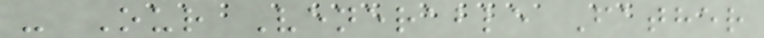- Our Venerable Father
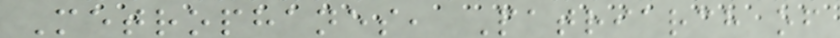Metrophanes, Patriarch of
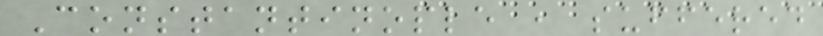Constantinople , suffered
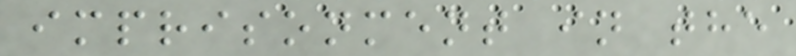imprisonment in the
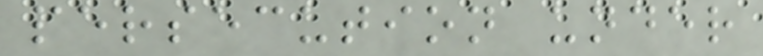persecution under
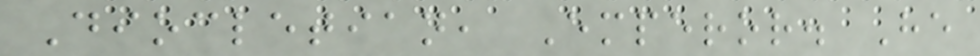Diocletian, Emperor. He
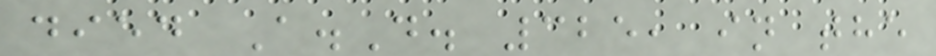died A.D. 325, in the
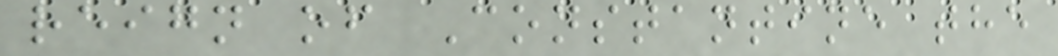reign of Constantine the
